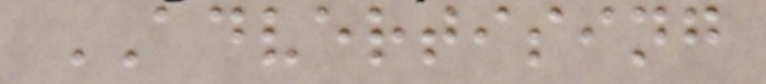ADVERTISING
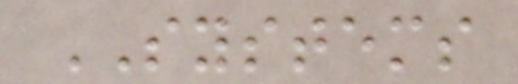SYSTEMS
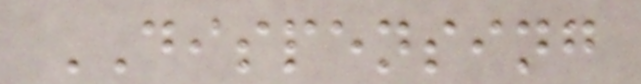DISPENSING
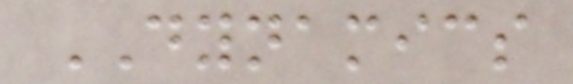DYNAMICS
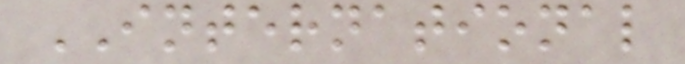INTERNATIONAL
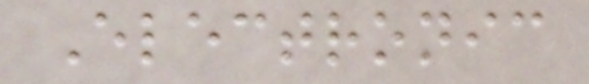Electronic
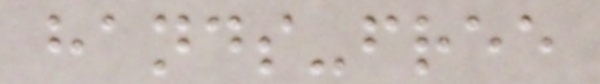hands-free
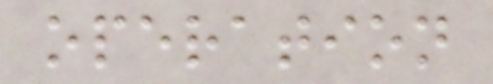operation
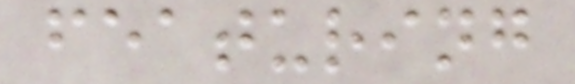featuring
